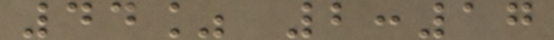44% 2:17
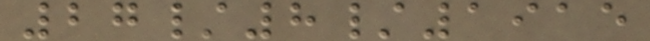27/8/1915
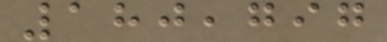180,797
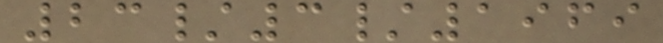23/3/1969
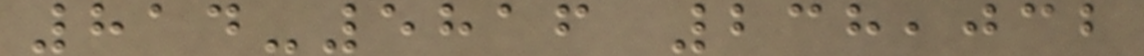814-5816 238,032
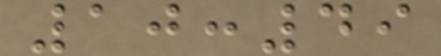10:49
